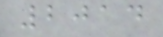2014
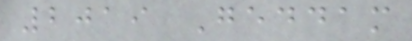2019 Geddam
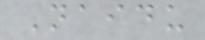Naidu
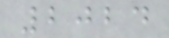2024
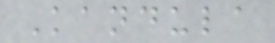Kandula
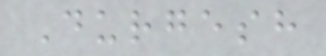Durgesh
